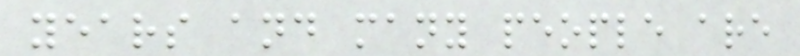years and many people are
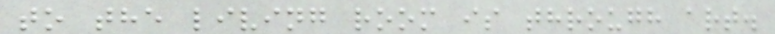to the living room is through art.
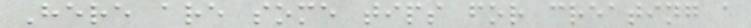Here are some tips for creating a
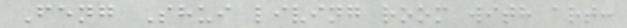Feng Shui living room with art:
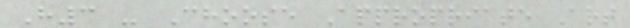H3 - Choose Appropriate Art
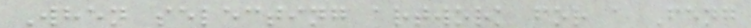When selecting artwork for a Feng
